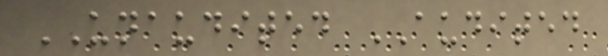UNAUDITED AUDITED
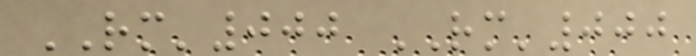RM'000 RM'000
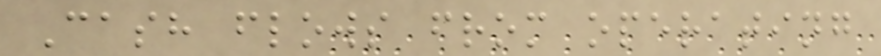Cash flows from operating
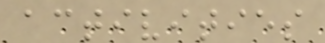activities
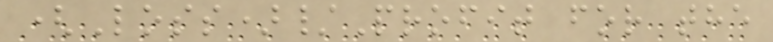(Loss)/Profit for the
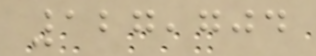127,704
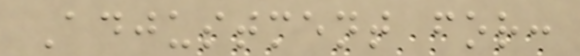Adjustment for:
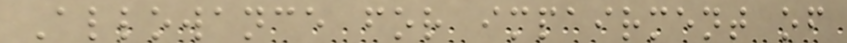Allowance for impairment of
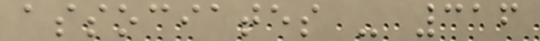associates - 316
